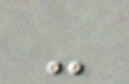-
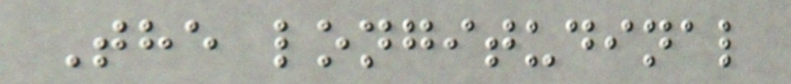The longitudinal
